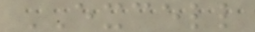EXCELL
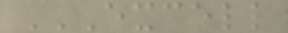EXCELL
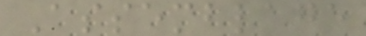Assemblage
